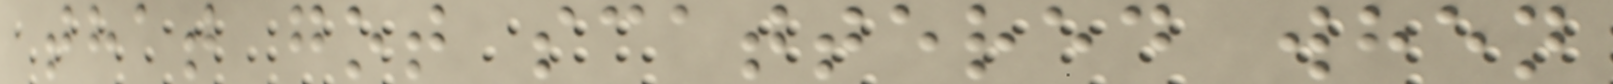that got scattered when
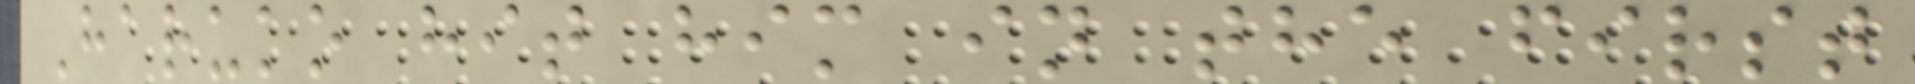Haruko hit him in the first
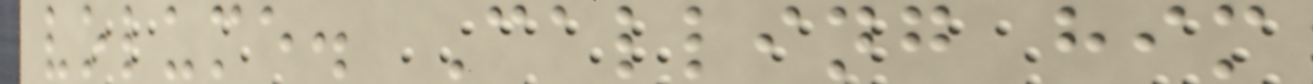volume. Calling him
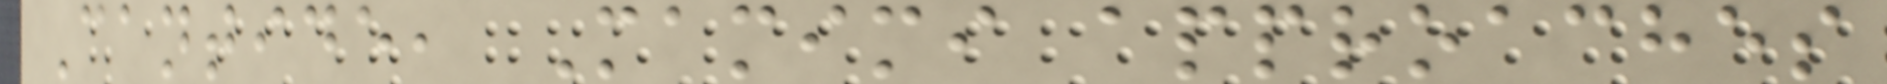Cantide, Mamimi approaches
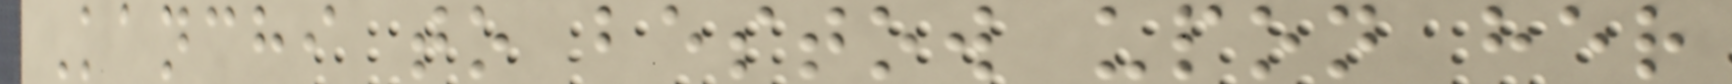Kanchi to bestow upon her
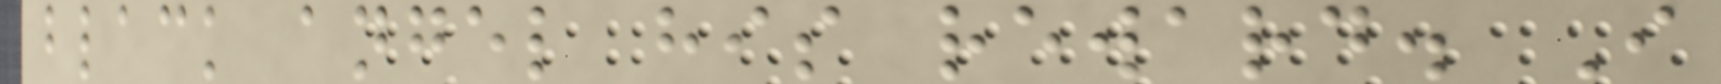black angel his reward. I
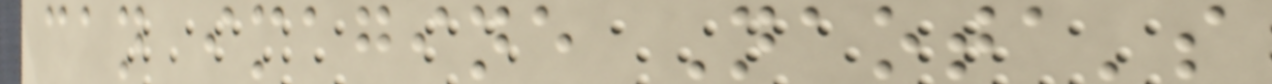can imagine Naota's
